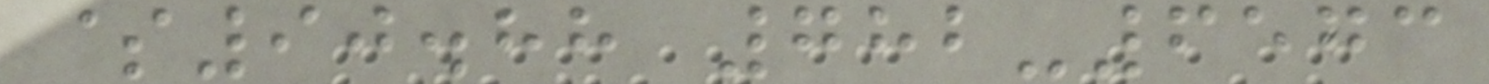$90.88 782-6573
